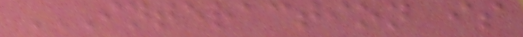INTERACTION IS
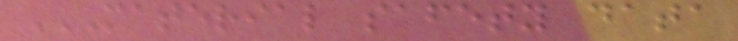MATERIAL SAFETY DATA
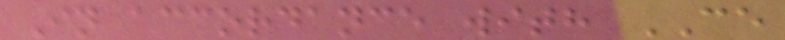In accordance with CE
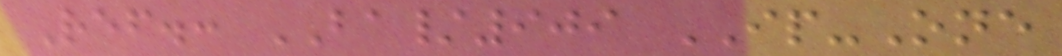Ref.: BA/909 IP-One
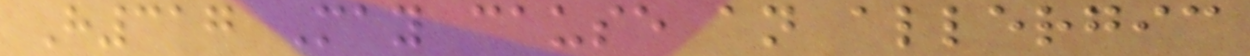H317 May cause an allergic
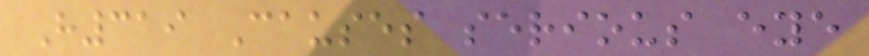H319 Causes serious eye
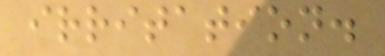irritation.
